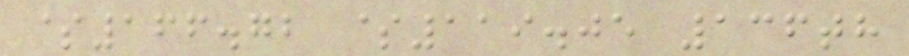$166.72 $119.05 136th
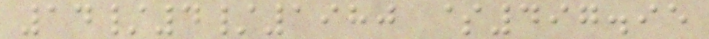14/4/1980 $497.95
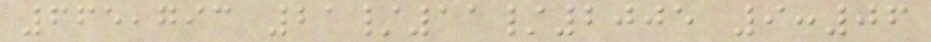665,793 21/11/2005 9:06
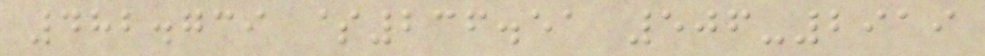482.739 $236.51 506-2919
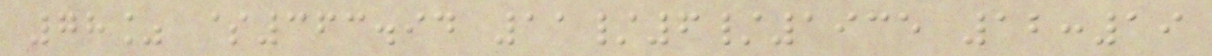78% $363.94 11/6/1935 12:19
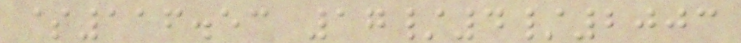$116.53 17/4/2003
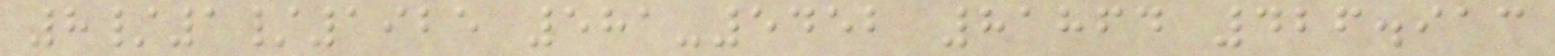8/1/1925 581-5452 81864 426.913
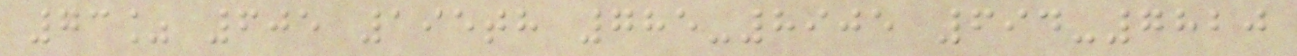73% 605 195th 785-8905 694-7820
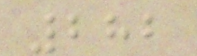282
